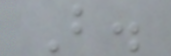B.
